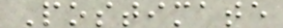Postimate
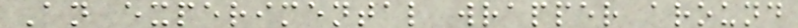An experimental wrapper around
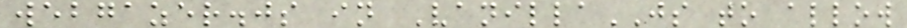webgazer.js in VanillaJS to allow
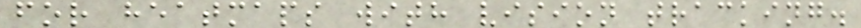for heatmaps with vision tracking.
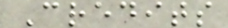Credits
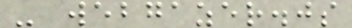- webgazer.js
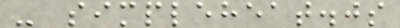- simpleheat.js
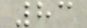83
